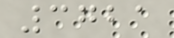3721
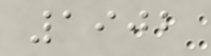1902
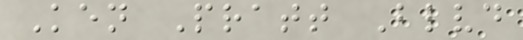Ken Pratt Blvd
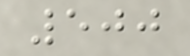500
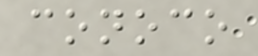conoco
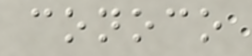conoco
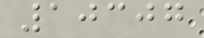10307
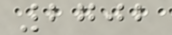2702
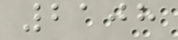2108
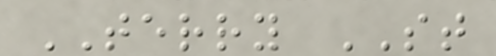TERRY ST
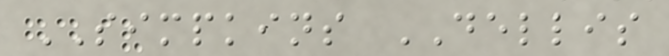SIMPKINS DELLIS
